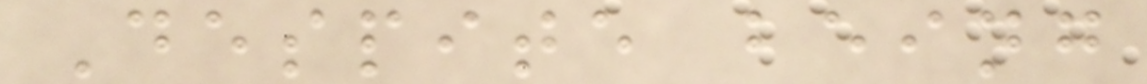Despite being
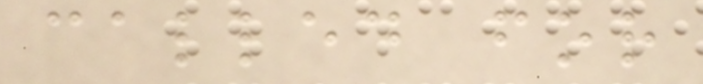called for
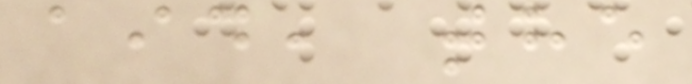aid, the
